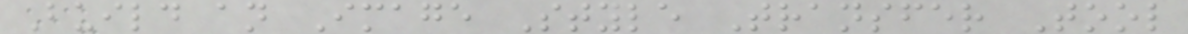Build an Image Style Transfer Tool
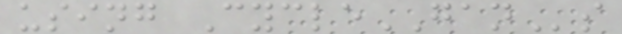using CycleGANs
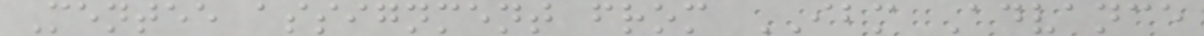Mentee assignment from IBM Advance
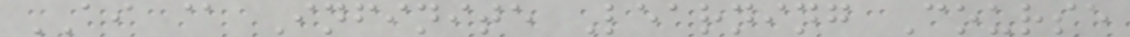AI @ Infinite Learning Course
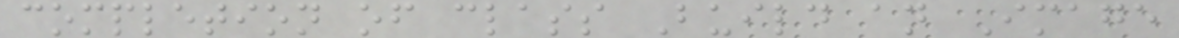completion of class Build an Image
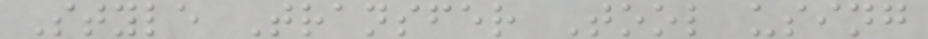Style Transfer Tool using
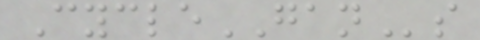CycleGANs
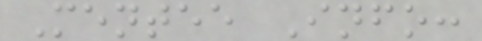Mentee Info:
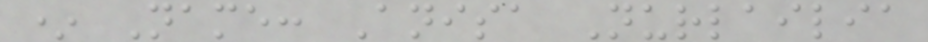* Name: Anisa Nurlailia
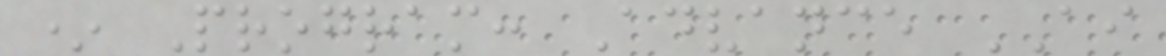* Program: Advance AI
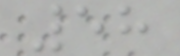58
